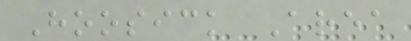Hoosick Area
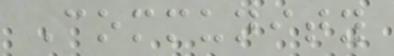Community
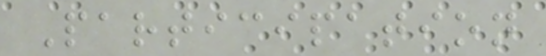Participation
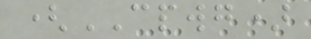(CPWG)
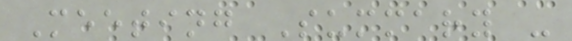Meeting Summary -
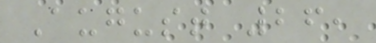August 26,
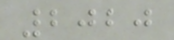2020
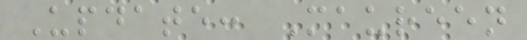Update: Maureen
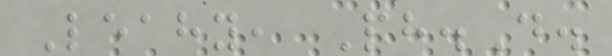Leahy, Ph.D.
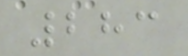283
